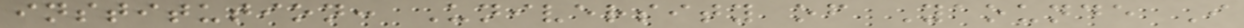institution: University of Yaounde I
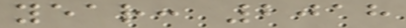year: 2018
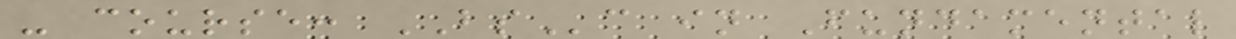- course: BSc in Fundamental
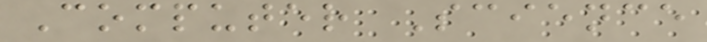Computer Science
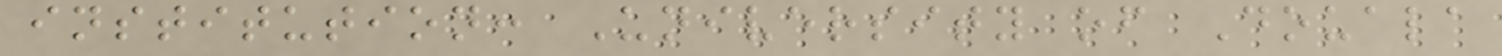institution: University of Douala
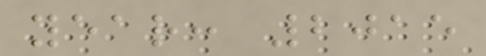year: 2015
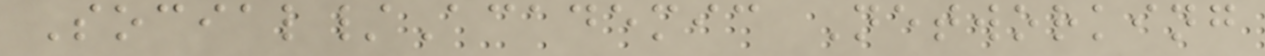Social/Academic Networking
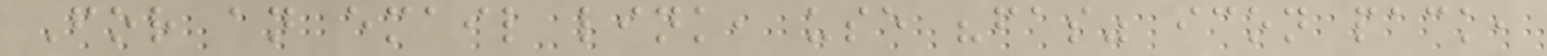For an email link, use "fas" icon pack,
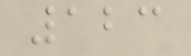123
